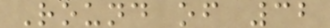Round of 32
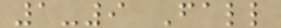1-9 Fall
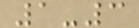1-3
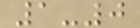1-0
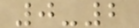0-2
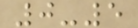0-5
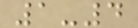1-4
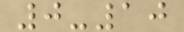0-10
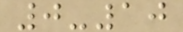0-10
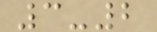3-2
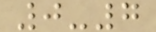0-7
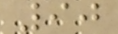90
